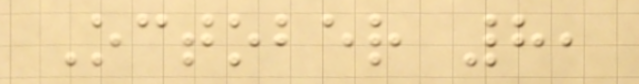October 8,
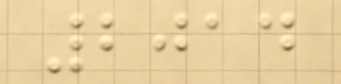2014
